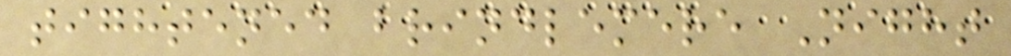tightened brindlemere Night
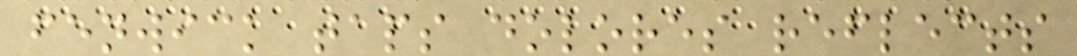fenwick taps dolores reflects
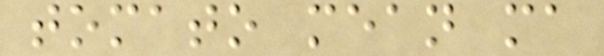tomato mean ma
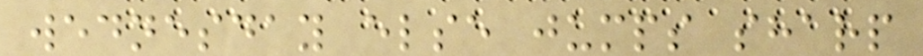wednesday else jumps sharp
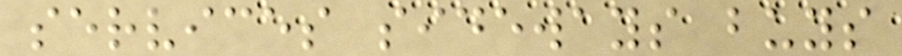services sideways buys
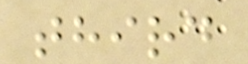third
